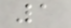1
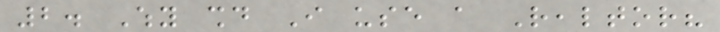2. Why should I use a Realtor?
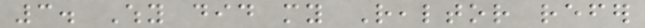3. Why did my Realtor refer
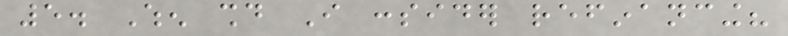5. When should I consider refinancing?
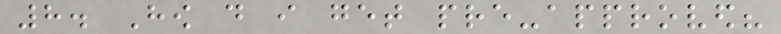8. How do i get pre-approved?
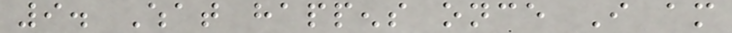9. What happens once I am
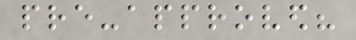pre-approved?
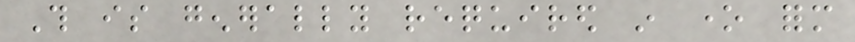This is generally required in one form
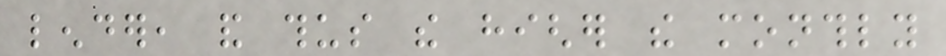lender, and thus the higher the monthly
